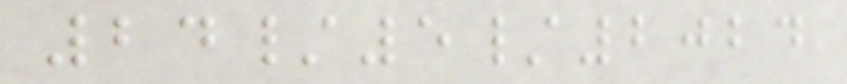24/5/2024
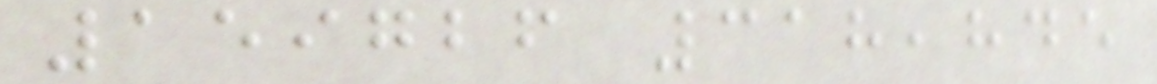159726 318,845
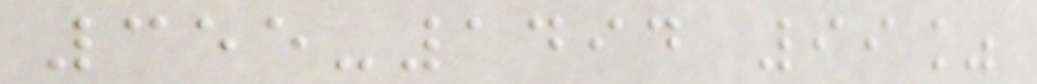355-1494 99%
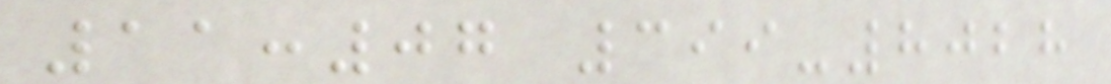11:07 399-8028
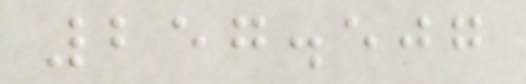257.507
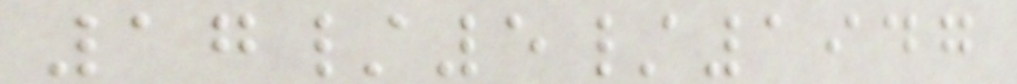17/5/1947
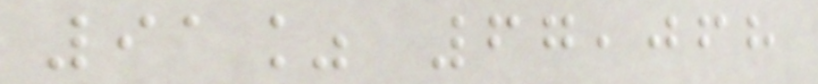91% 67,068
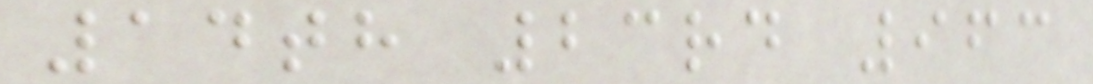14th 23rd 963
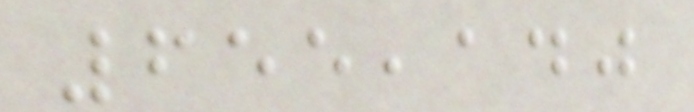655,140
